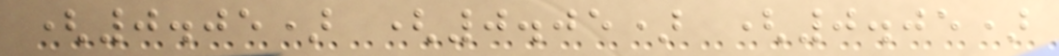(0.05) (0.05) (0.05)
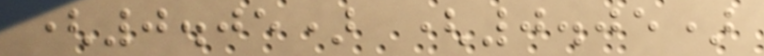(0.05) (0.05)
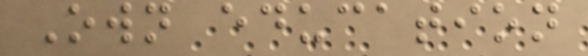Own education
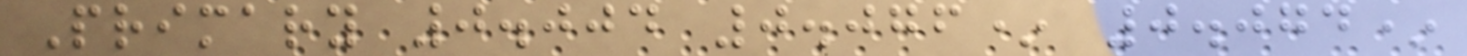Primary 0.004 0.076* 0.074*
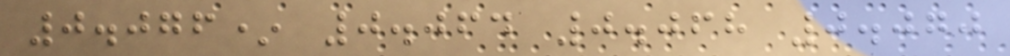0.076* 0.064 0.068 0.070
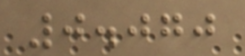0.070
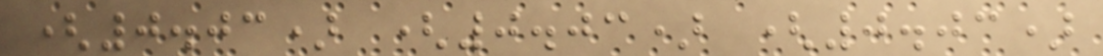(0.03) (0.03) (0.03)
